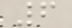6
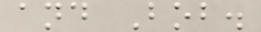and Bob.
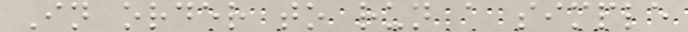In order to run a simple
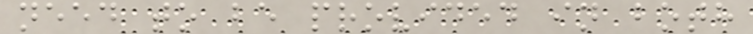need to be provided in both
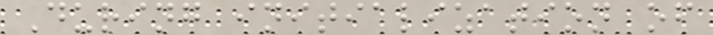During initialization of
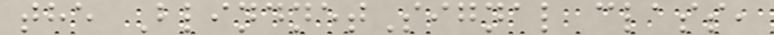the BlindnetSignal class,
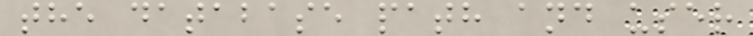the database path and user
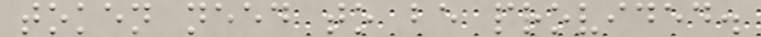token need to be provided.
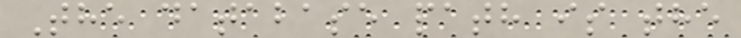The database path is the
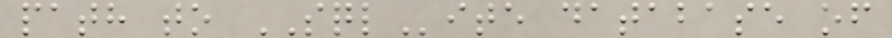path to SQLite database of
